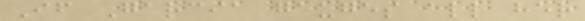If Garcia gauges all her
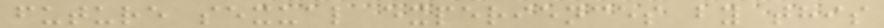future sexual experiences by this
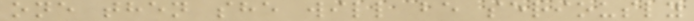one then she will be seriously
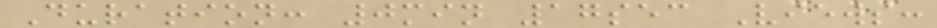Duration: 0min 17sec Views:
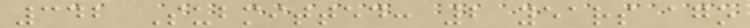342 Submitted: 2 years ago
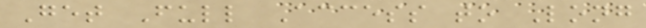Get Full Access to Long
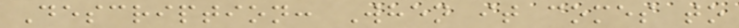Description: When it comes to
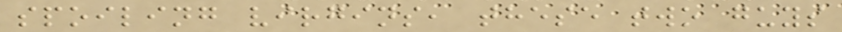spoiling virgins, these two guys
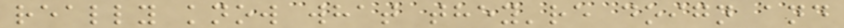really know what they're doign and
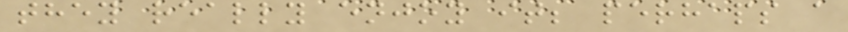they really enjoy it; perhaps a
